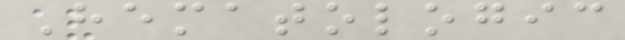Hematologic
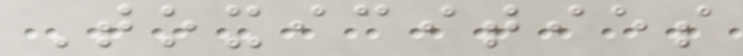Toxicities
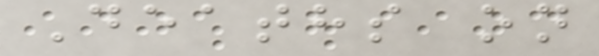Deaths on
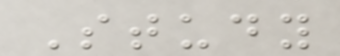Study
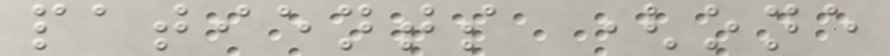patients (one
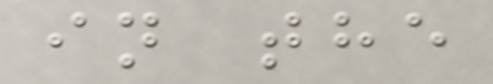in the
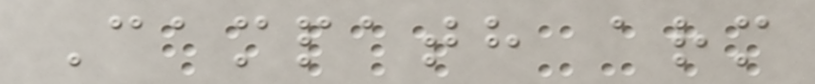Campath arm
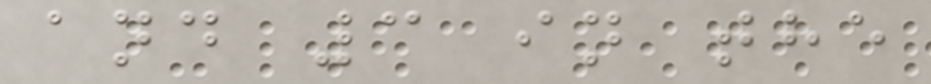and 3 in the
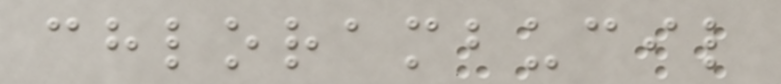chlorambucil
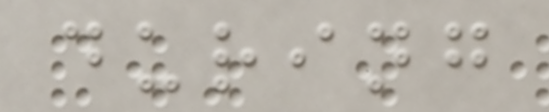during
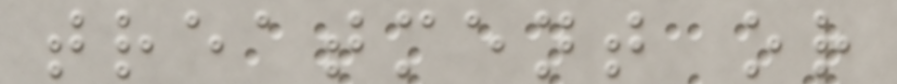treatment or
